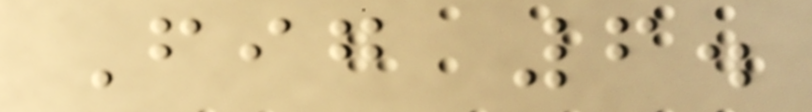Fig 6.
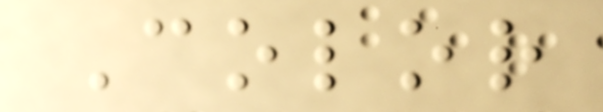Color
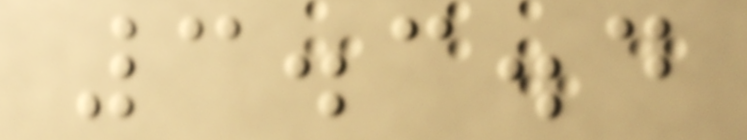3.3.4
